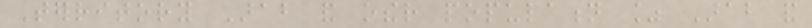Territory Arab and other population % Arab and
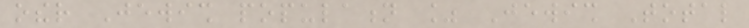other Jewish population % Jewish Total
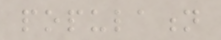population
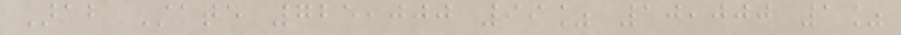Arab State 725,000 99% 10,000 1%
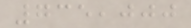735,000
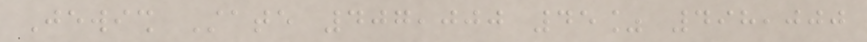Jewish State 407,000 45% 498,000
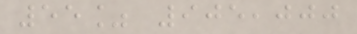55% 905,000
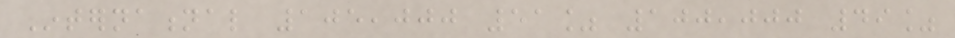International 105,000 51% 100,000 49%
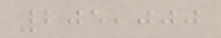205,000
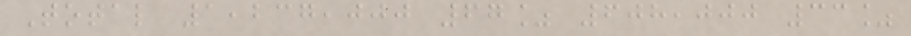Total 1,237,000 67% 608,000 33%
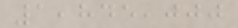1,845,000
